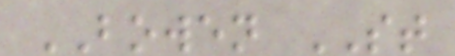BOWEN ST
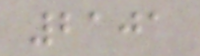2101
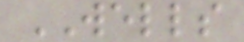WELLS
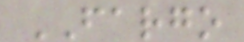FARGO
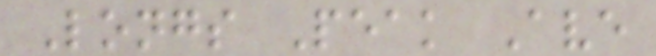Longs Peak Ave
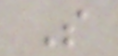S
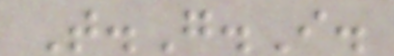T.G.I.
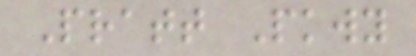Pratt Pkwy
